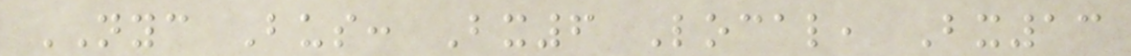NYC Bus: Bx6 Local, Bx13
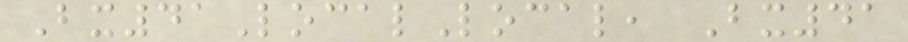Bx41LocalLocal, Bx41
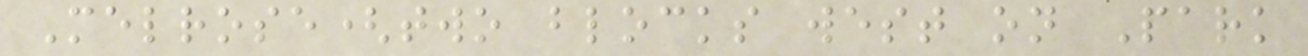Melrose(two blocks west on Park
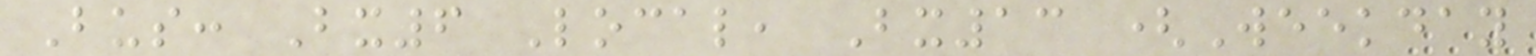Bus: Bx6 Local, Bx13 (Weekday
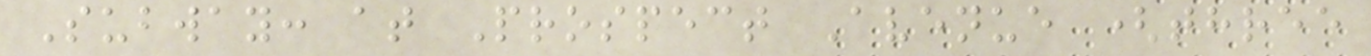Subway: at Prospect Avenue (three
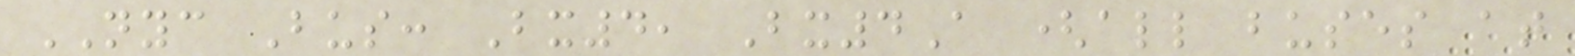NYC Bus: Bx4, Bx4A (all buses at
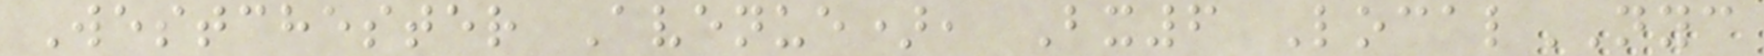Westchester Avenue), Bx6 LocalNYC
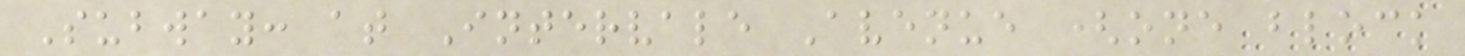Subway: at Intervale Avenue (one block
